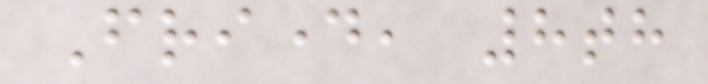Friday, 8th
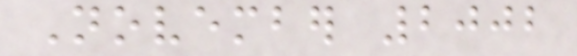November 2002
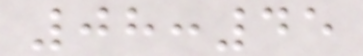08:45
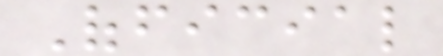Official
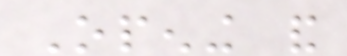Opening and
